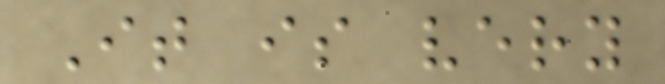It is very
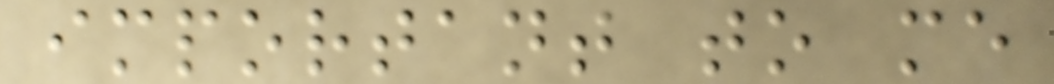important to me
